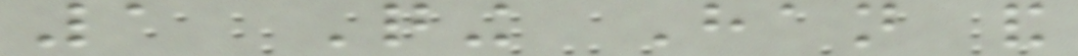1 Qing Han and
